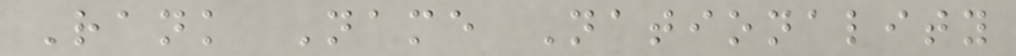Rank Name Nationality
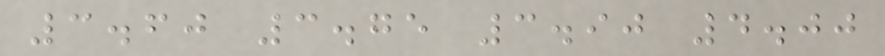3.60 3.75 3.90 4.00
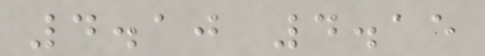4.10 4.15
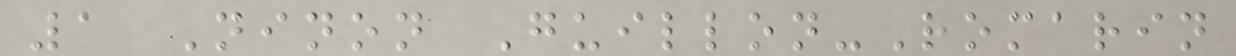1 Ninon Guillon-Romarin
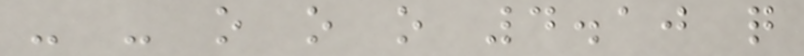- - o o o 4.10 q
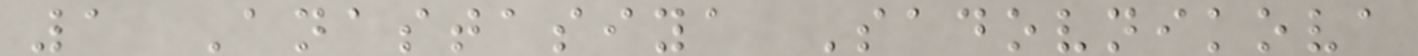1 Anastasiya Sadovnikova
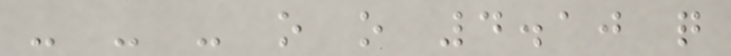- - - o o 4.10 q
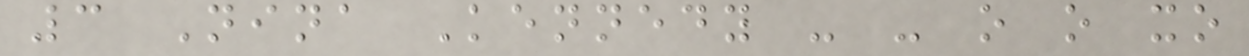3 Nina Kennedy - - o o xo
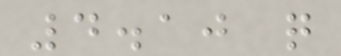4.10 q
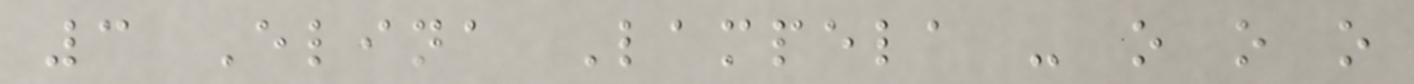3 Elina Lampela - o o o
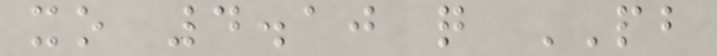xo 4.10 q PB
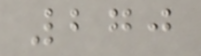270
